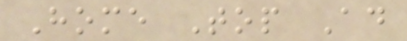Home Top Ad
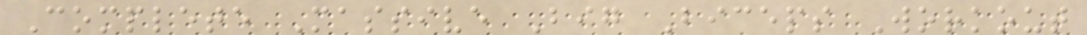Complete Massive Big Biceps Workout
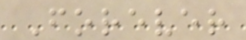Forever
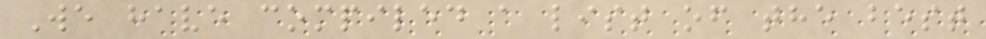We have compiled a list of the best
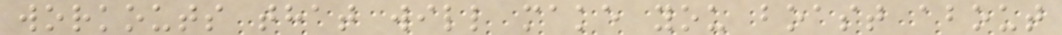workouts that will make you boast about
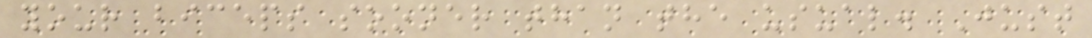your biceps sooner than the usual. Just
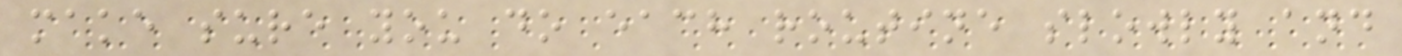make sure you do each routine slowly and
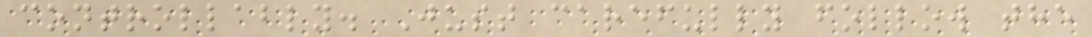controllably. Just carefully follow the
